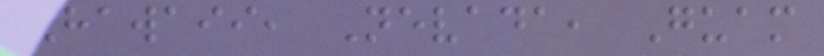Hawaii, Nevada, Guam
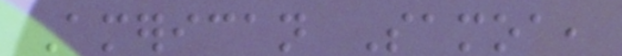American Samoa,
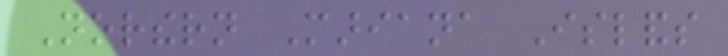Northern Mariana Islands
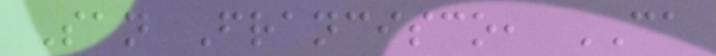San Francisco, CA
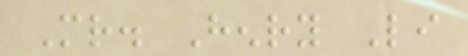Mr. Henry Li
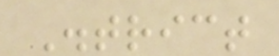District
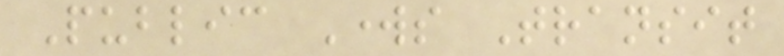Public Works Transit
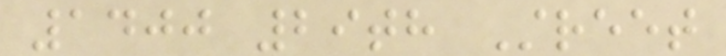1400 29th Street
